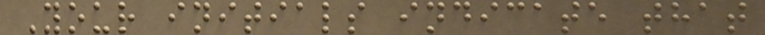Your initials indicate that
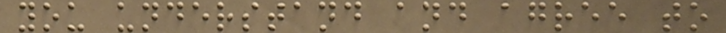you understand and agree to
